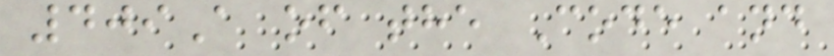409A of the Code and
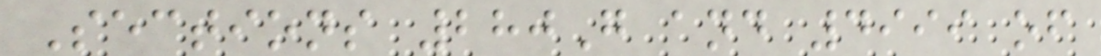Sections 280G and 4999 of
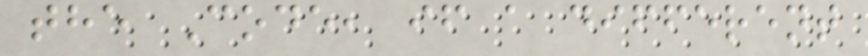the Code, if a different
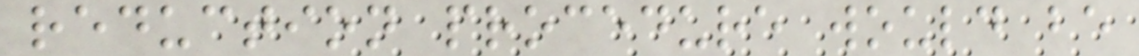reduction procedure would be
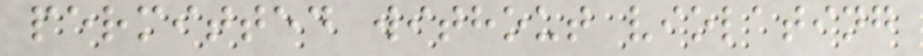permitted without violating
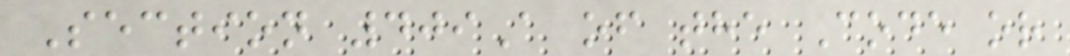Section 409A of the Code or
